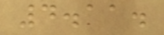4.11.
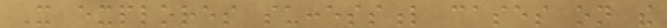It explores successful cases on the
